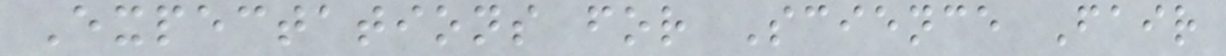Expectations for Science Fair
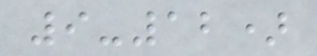9-12)
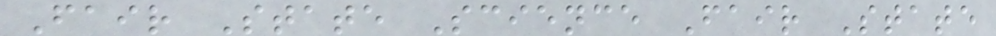Fair State Science Fair State
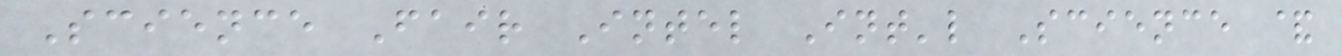Science Fair Intel Int'l Science &
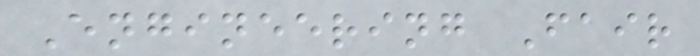Engineering Fair
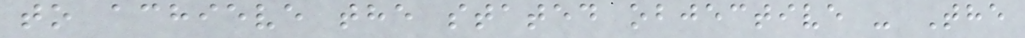to achieve the stated objective - The
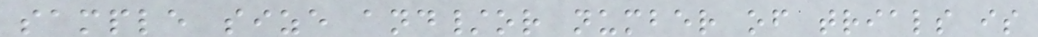sample size and/or number of trials is
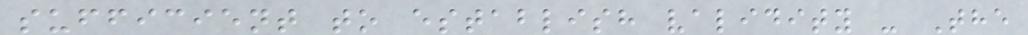sufficient to establish validity - The
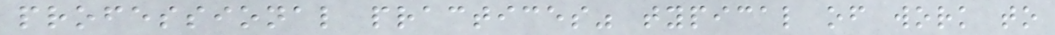professional practices" typical of work to
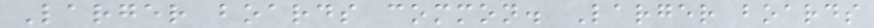Larger boards common. Larger boards
